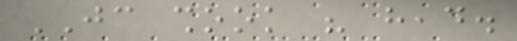JC shook his head.
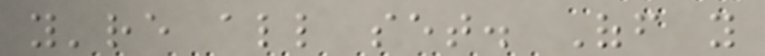you're all set. Off you
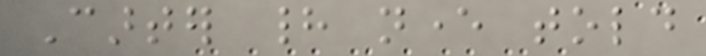Carter had never told
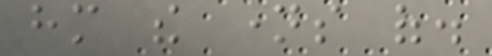him the names of.
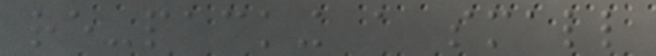re-packing a small
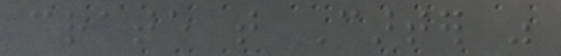crate that Carter was
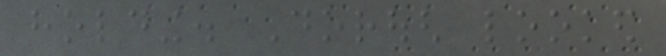holding. Dorough looked
